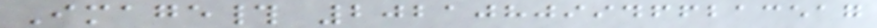Image# 202108099466213517
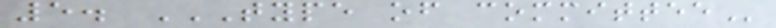5. TYPE OF COMMITTEE
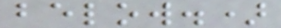below.)
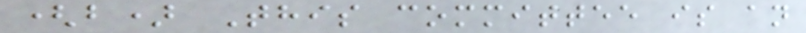(b) This committee is an
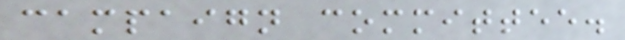campaign committee.
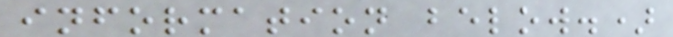information below.)
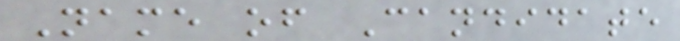Name of Candidate
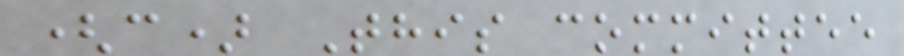(c) This committee
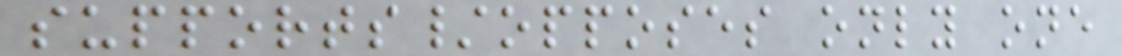supports/opposes only one
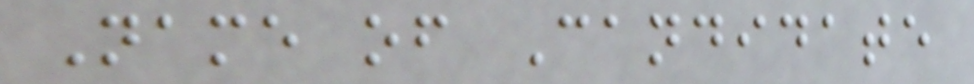Name of Candidate
